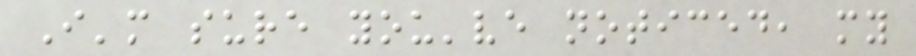I'm sure you've noticed, my
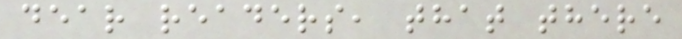dear readers, that there
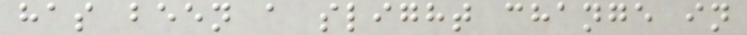has been a slight change in
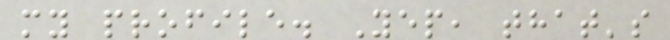my profile. Yep, that's
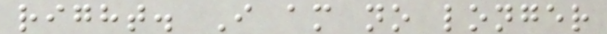right. I am no longer
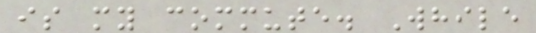is my commute. While
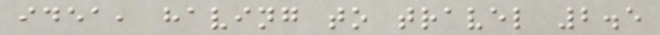idea, having to travel 2.5
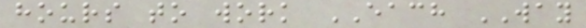hours to work EACH WAY
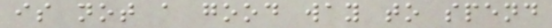is not a good way to spend
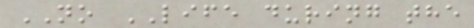NO LIFE during the
